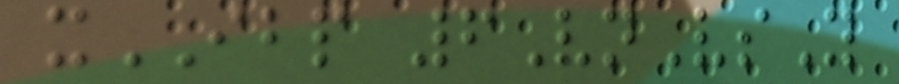xIBP 6VnVsY
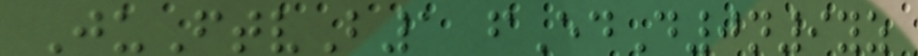JuFtvB1 fEdD0n9yz
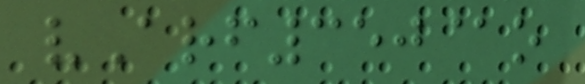vArf350@o
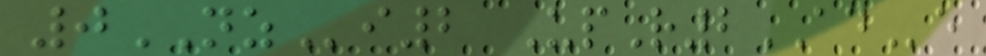0NZi2 UpR2ADe
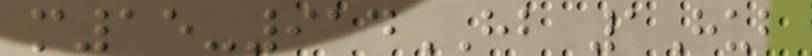m15-914HB 1Hub
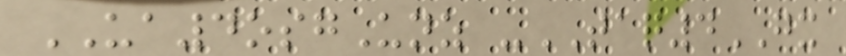UA4osgUnz -TAQ4GX
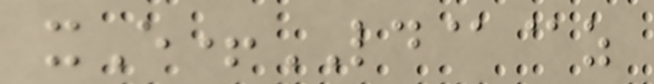xE+LD@@z
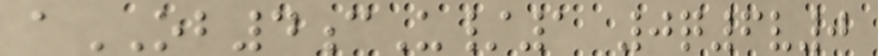aOB4cU/1 0q6v0
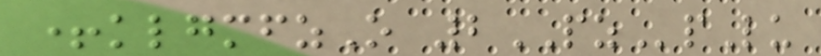+klgmfzO 2PZpLu
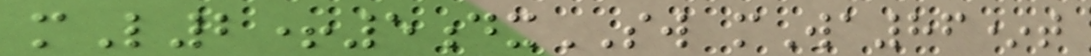mL2+5dxSW mWa86*t
